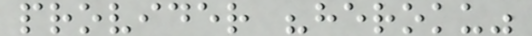provider "heroku"
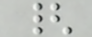{
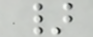}
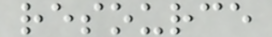resource
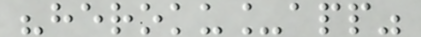"heroku_app"
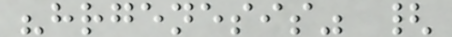"hrgenesis" {
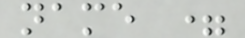name =
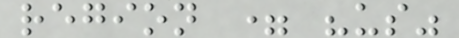region = "us"
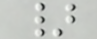}
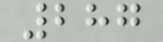287
